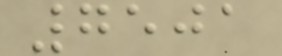7501
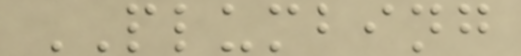PLUMBING
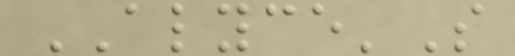ALYCE'S
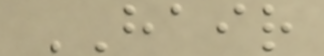HAIR
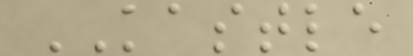KASTLE
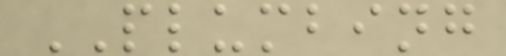PLUMBING
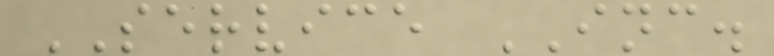SERVICE INC.
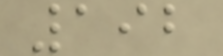192
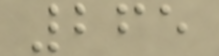265
